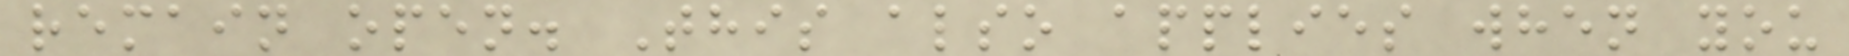remain open. This also applies when you
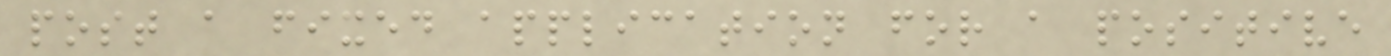post a fixed application for a positive
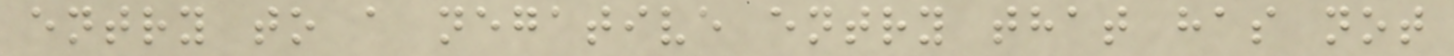entry to a negative entry that has not
